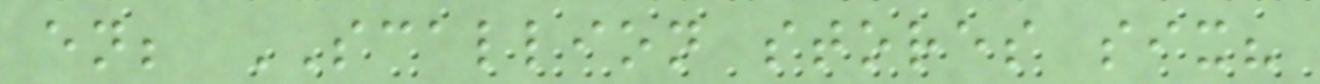en; SCALLION stores six?
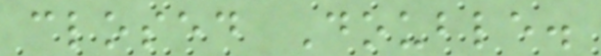closed Double.
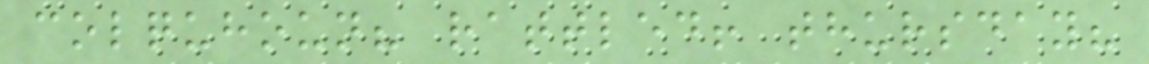colquhoun? rattled! thursday?
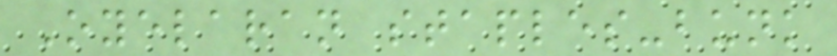Oyelaran staples-bunk
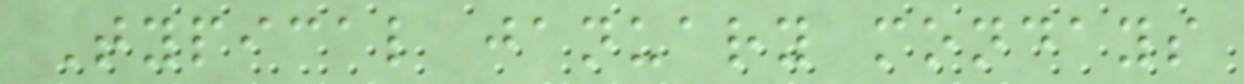Typical january mondays
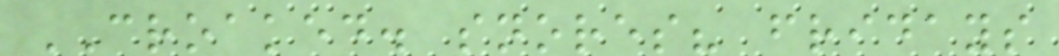CROAKED. snores? fridays
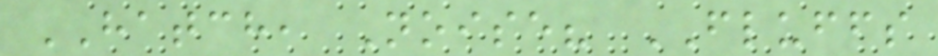HATCH, Noise? FLUFFS
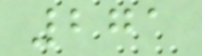271
